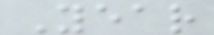Year
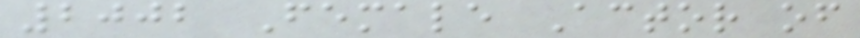2002 Female Actor of
